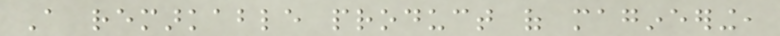A remarkable product of magineering,
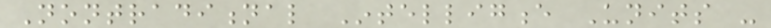Nontraditional Intelligence Units -
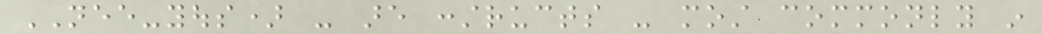NEE-yous) - are constructs - most commonly in
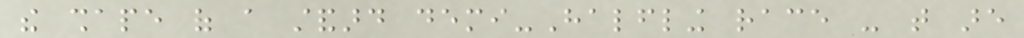the shape of a standard demi-Halfling race - that are
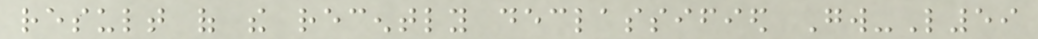result of the recently declassified Gw-L59
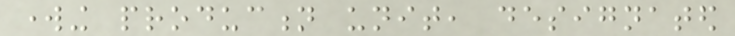working production unit, designated
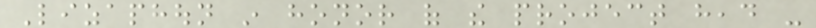Lizaphoun in honor of the project head -
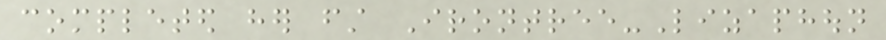completed her first Irontree-Lizaphoun
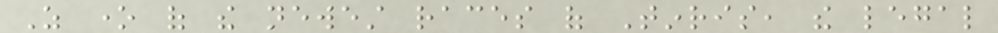As one of the newest races of Tinris, the legal
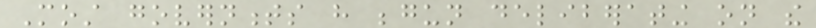Most governments have begun deliberating on the
